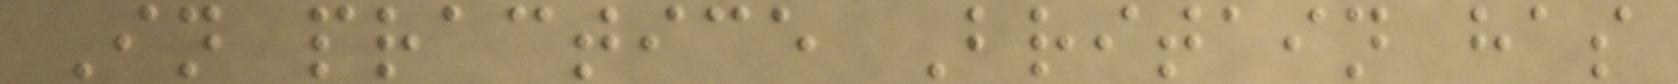In practice Britain has
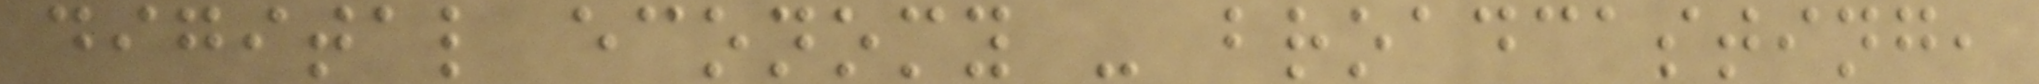digital economy - broadcasting,
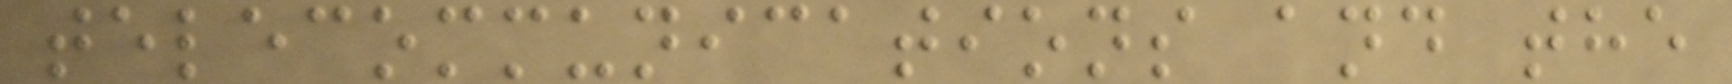telecommunications and the
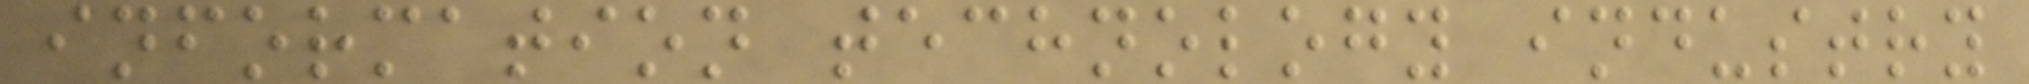information technology industry
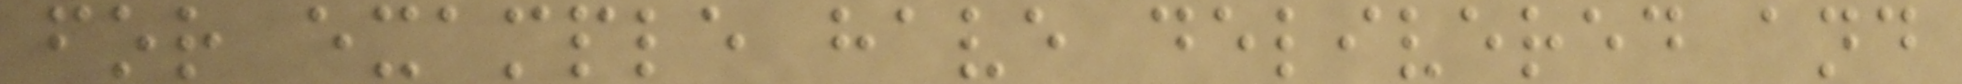for example have delivered and
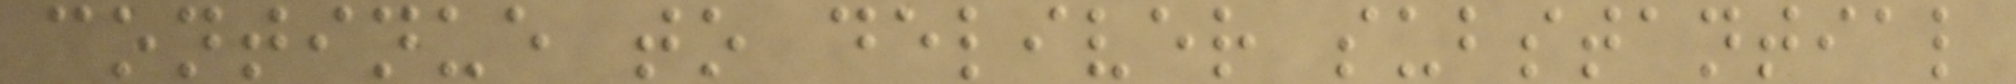continue to deliver substantial
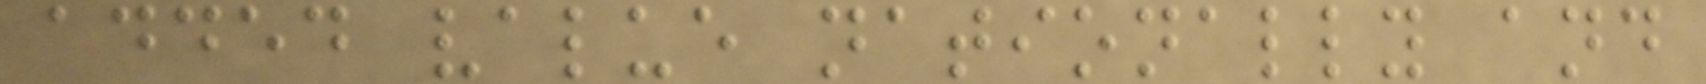added value nationally and
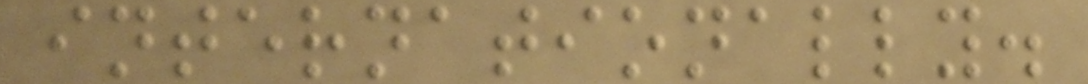internationally.
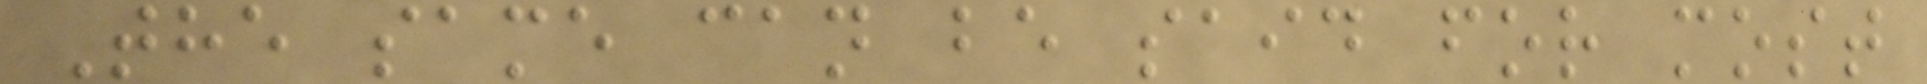The same can be said for most
